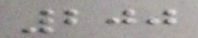200
